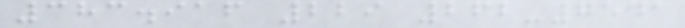383.916 229 262-7541
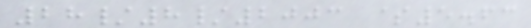28/8/2003 $5.63
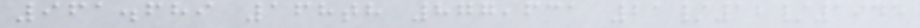961.689 168th 877,631 21/12/1945
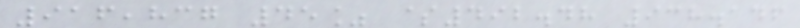916,837 45% $492.48 938.146
